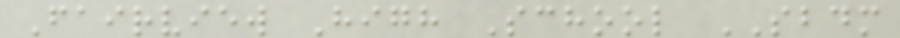Fairview High School SBDM
